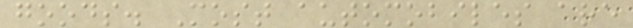goods. Most automobiles are
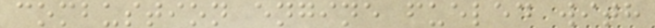combustion engine fueled with
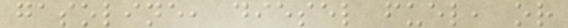gasoline, diesel fuel, or
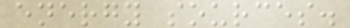energy sources.
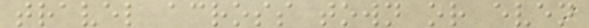travel across town or even
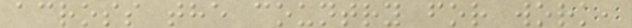across the country for work,
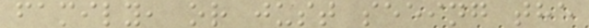family, or just seeing the
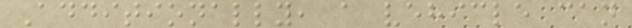Additionally, a vehicle can
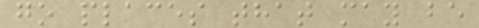go places that may be
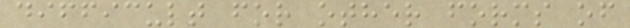difficult for other forms of
